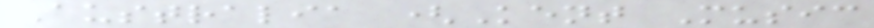Australia (Kent Music
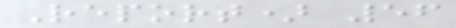Report) 56
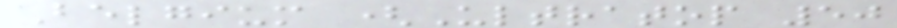Belgium (Ultratop 50
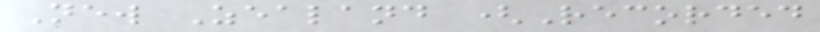New Zealand (Recorded
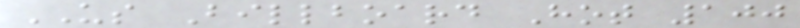US Billboard Hot 100
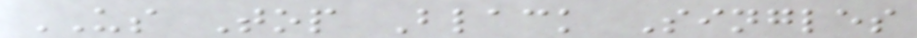US Top Black Singles
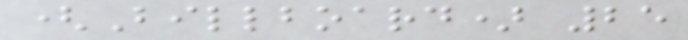(Billboard) 25
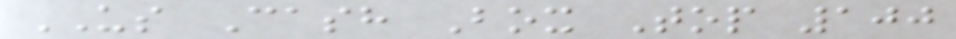US Cash Box Top 100
